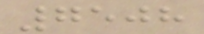7508
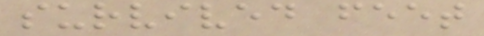survived feet
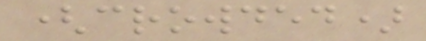(crowded)
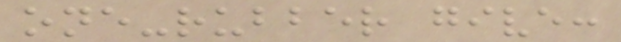one-rubber give:
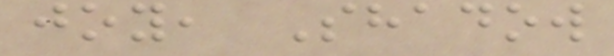joy, Shadow
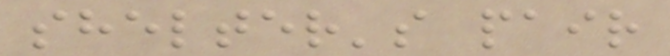shelter's pair
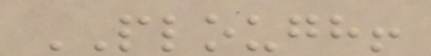PLOUGH!
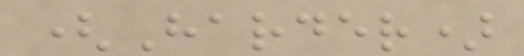(Harder)
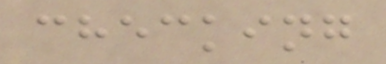checking
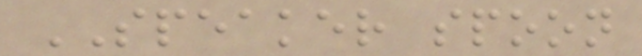SPEAKER spoon
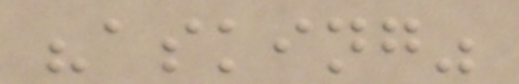"asking"
